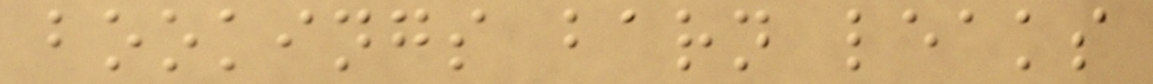bookings barn leaks
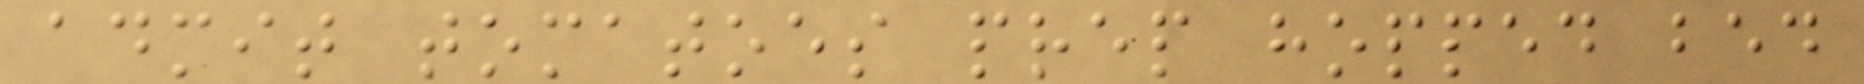admit tomatoes prep hopped bed
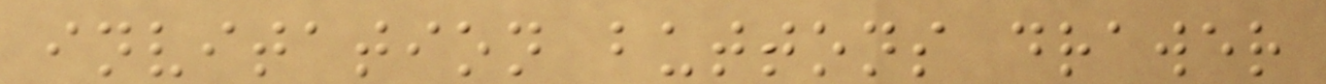invitation buttons drawer
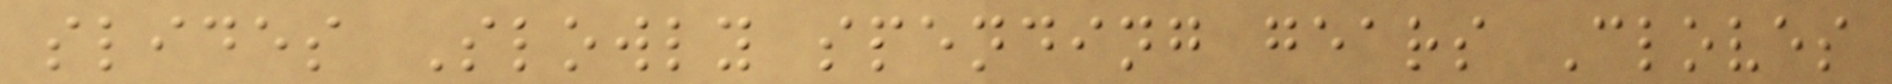slides Slowly spending gears Cloves
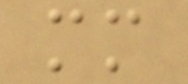mm
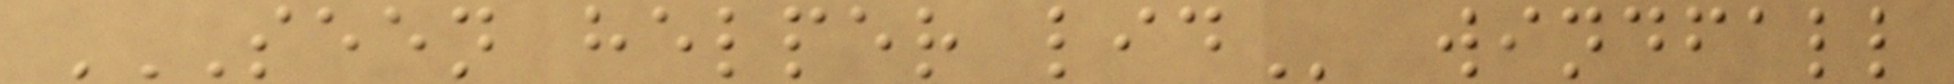SEEN HELPER LID windfall
